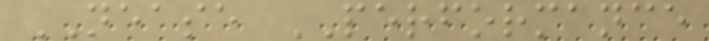NEASE PERFORMANCE
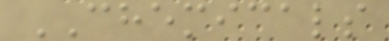CHEMICALS
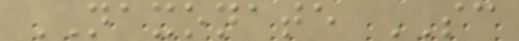NAXONATE SC
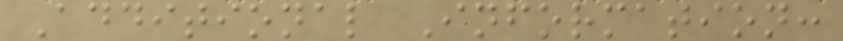Additional Information:
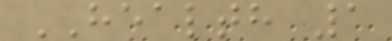HEALTH 1
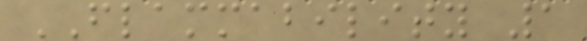FLAMMABILITY 1
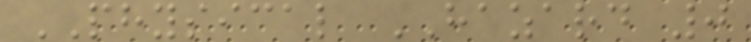PHYSICAL HAZARD 0
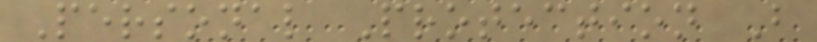Personal Protection B
